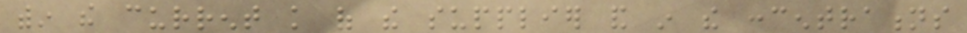within the current knowledge of the supplier and in the concentrations
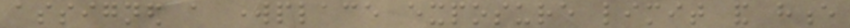assigned a workplace exposure limit and hence
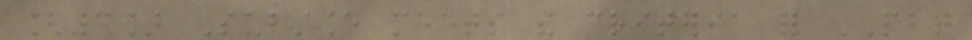[3] Substance meets the criteria for PBT
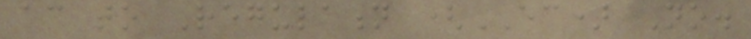according to Regulation (EC) No.
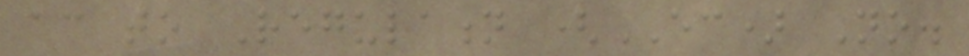according to Regulation (EC) No.
